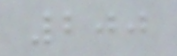200
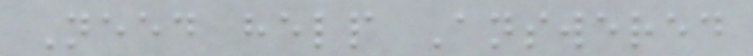Need help Answered
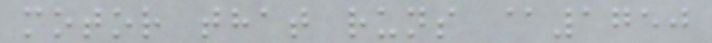motor that runs @1750
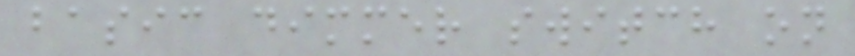basic dimmer switch on
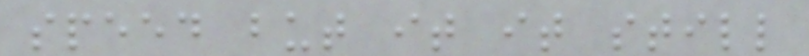speed but it it still
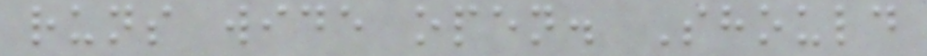runs wide open. Should
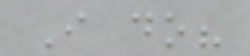I do?
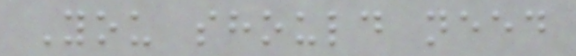You should need
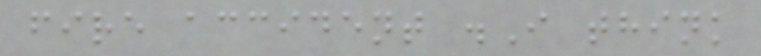fire accident .I think
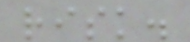risk.
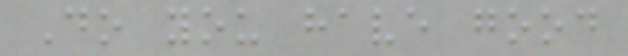Do you have good
